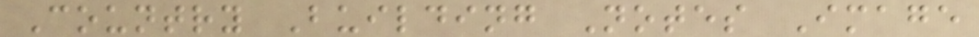Country Building Notes Image
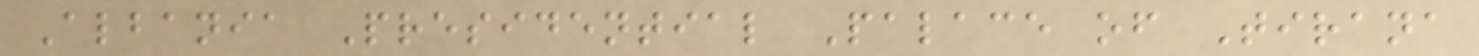Albania Presidential Palace of Tirana
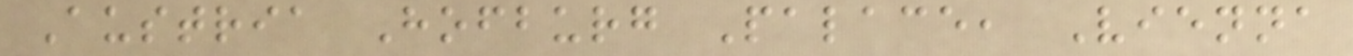Austria Hofburg Palace, Vienna
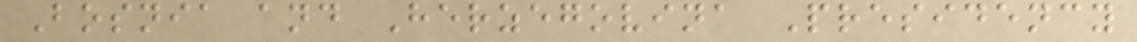Bosnia and Herzegovina Presidency
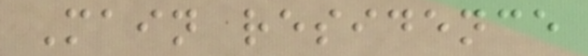Main residence
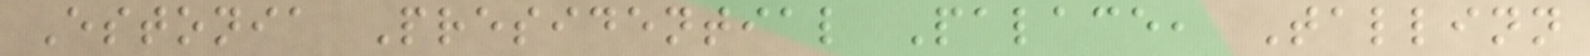Estonia Presidential Palace, Tallinn
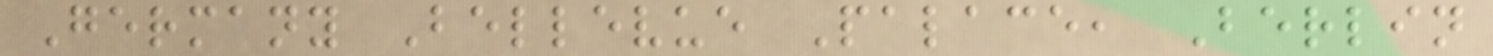Germany Bellevue Palace, Berlin
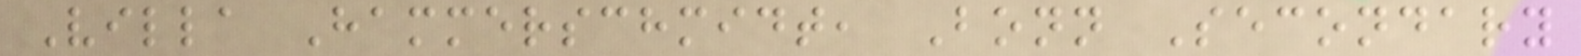Villa Hammerschmidt, Bonn Secondary
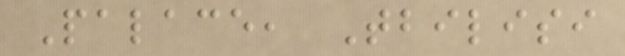Palace, Tbilisi
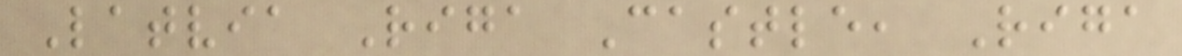Latvia Riga Castle, Riga
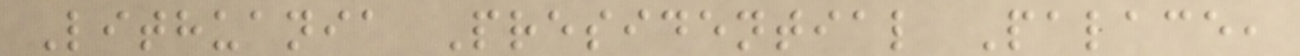Lithuania Presidential Palace,
